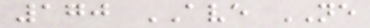170 AVE NE
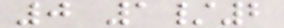0 1/2
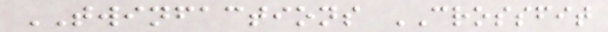TWINFACTIONS CROSSFIT
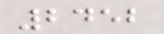2452
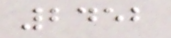2452
